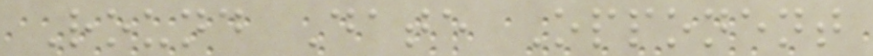Round Date Opponent
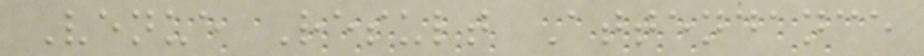Venue Result Attendance
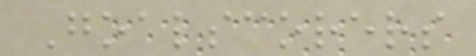Goalscorers
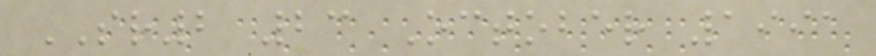SR2 23 October 1991
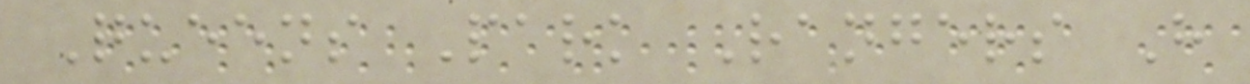Queens Park Rangers H
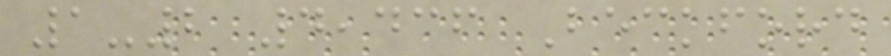1-2 4,436 Beckford
